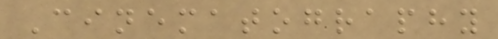Cinematography
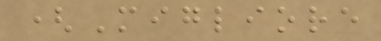(Migliore
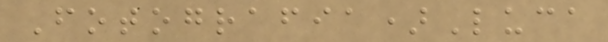Fotografia)Luca
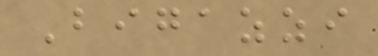Bigazzi
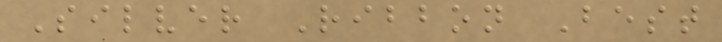Silver Ribbon Best
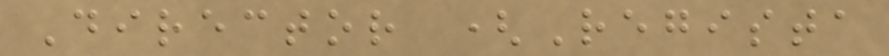Director (Regista
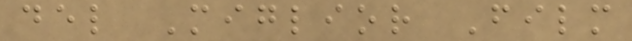del Miglior Film
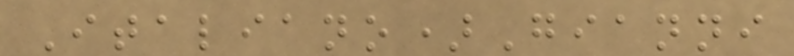Italiano)Gianni
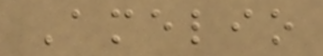Amelio
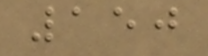150
